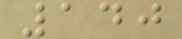140
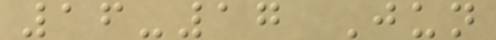16-17 Jun
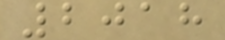2018
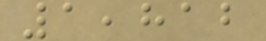1,812
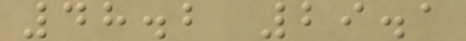48.2 29.1
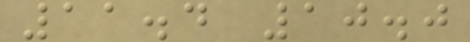11.4 10.0
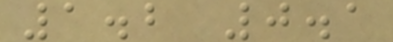1.2 0.1
